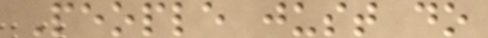People just do
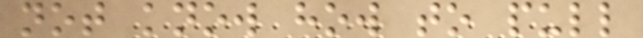not know how to pull
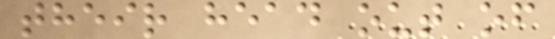their head out of
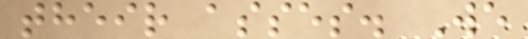their asses. We
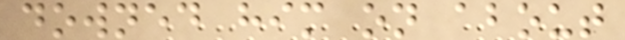downed him on about
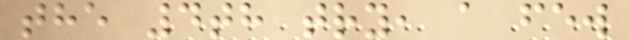the 4th try, a few
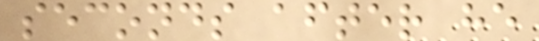seconds after he
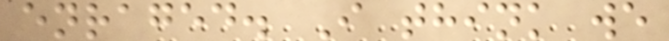enraged. I think we
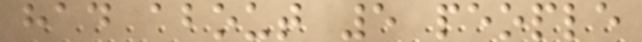had about 5 people
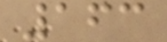163
